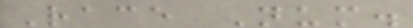Race Num.
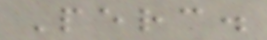Perc.
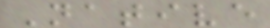Native
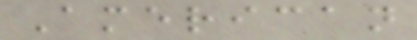American
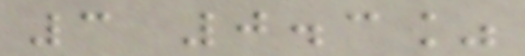3 0.3%
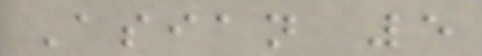Asian 5
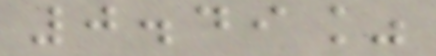0.49%
